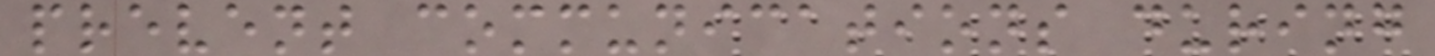prevent communications during
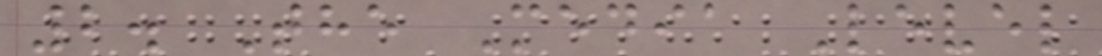2. The Media Level
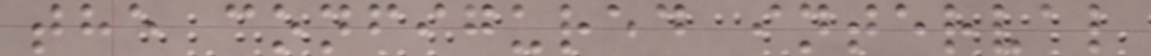the configured interval
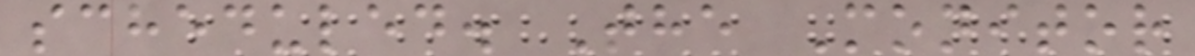scheduled. The Monitor
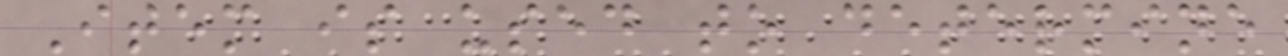Item is used to determine
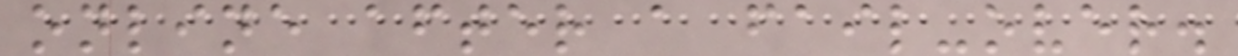online after a fail-over.
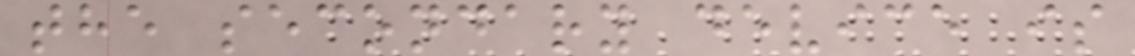the secondary device is
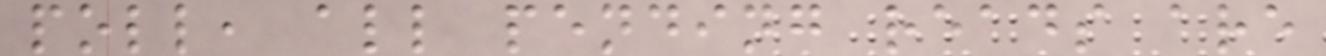poll, all pending reads are
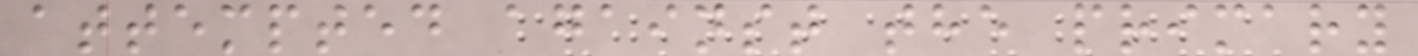attempted against the primary
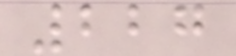227
